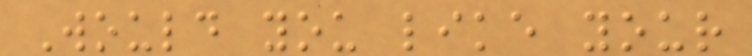Would you like your
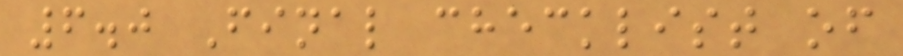6.0 Final checklist of
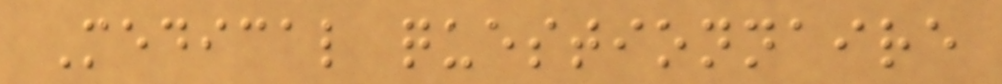Medical questionnaire
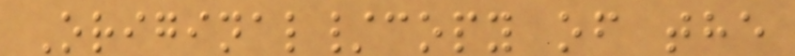Original/copy of the
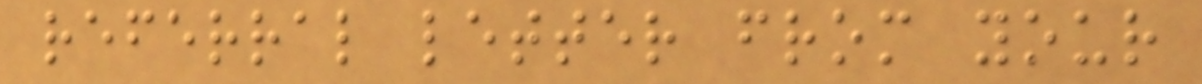referral letter from your
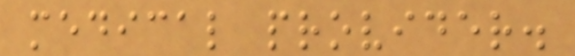medical provider.
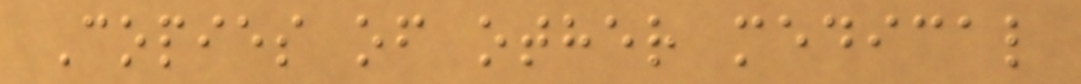Copies of other medical
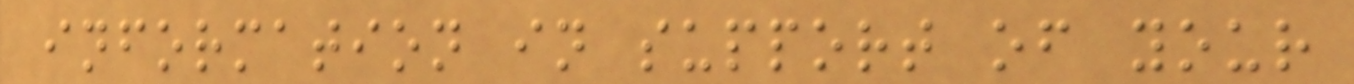information in support of your
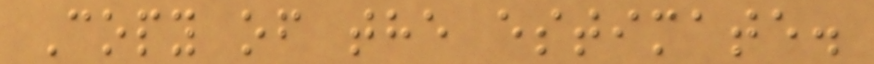Copy of the estimate.
